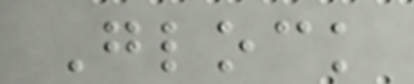Glock
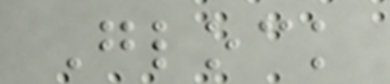Glock
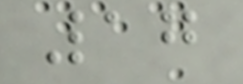17
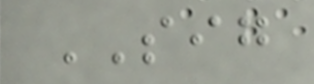SIG
